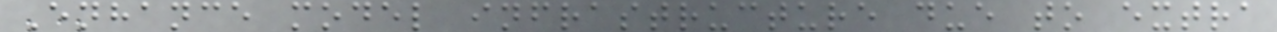Enhance model infrastructure due to extra
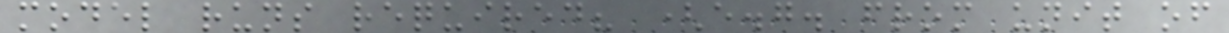model runs required? (e.g. from unit of
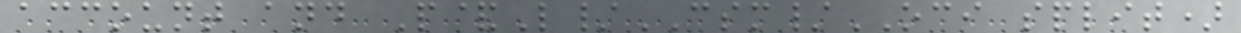account and P&L/CSM/OCI split)
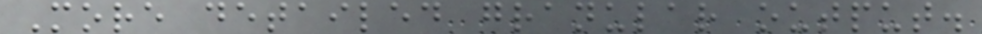More detailed granular output.
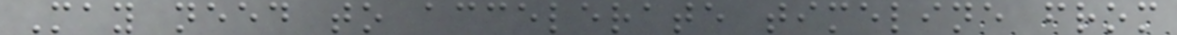May need to accelerate timeline from
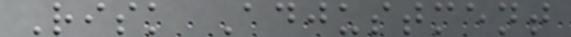Risk Adjustment
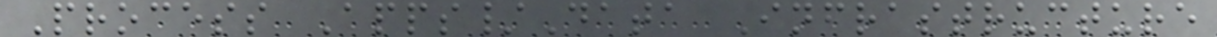Process Apps/Data Infrastructure
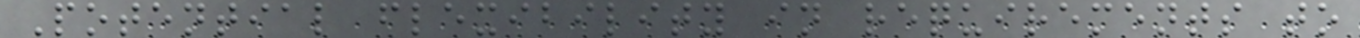Potential flexibility in requirements to
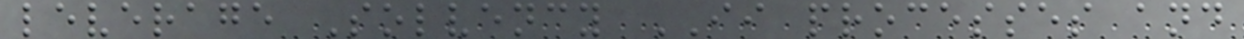leverage Solvency II processes and
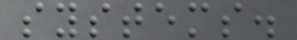systems.
